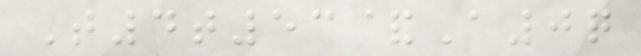T4t53&A0q
